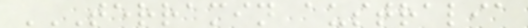TERRAMIN AUSTRALIA
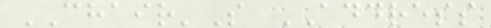CHAIR'S ADDRESS
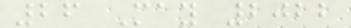26 May 2022
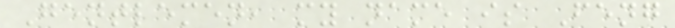Gentlemen, my name is Feng
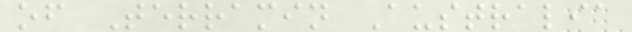of Terramin Australia
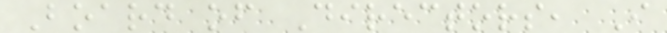Board of Directors, I
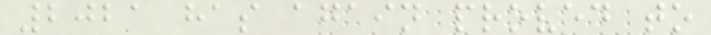2021 has again proved to
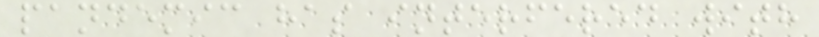pandemic has interfered with
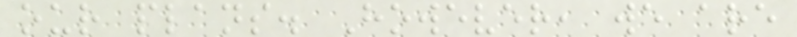our plans. However, we are
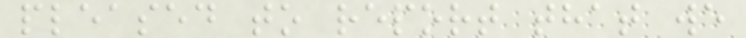pleased to report that we
